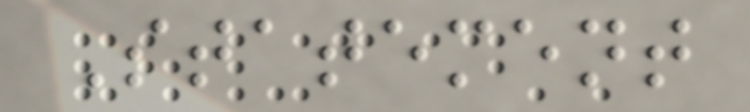Statement
